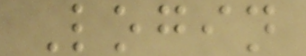Login
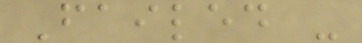Failed -
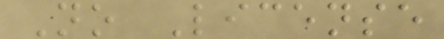No License
